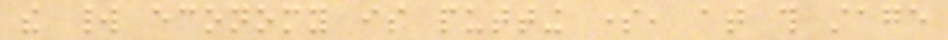the world economy is putting some, at this stage
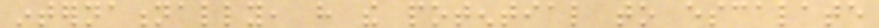internationally, have the potential to escalate
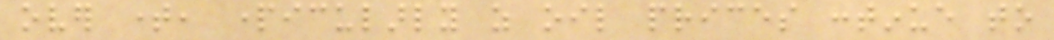over time, particularly as oil prices continue to
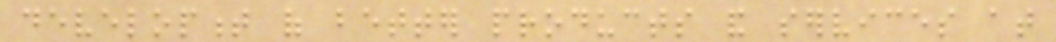development of better products and services at
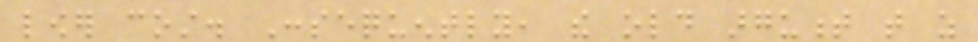lower cost. Consequently, the old argument that as
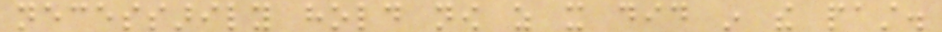necessarily hold now as it did in the past.
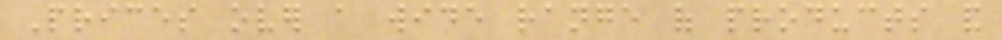Prices over a wide range of products and
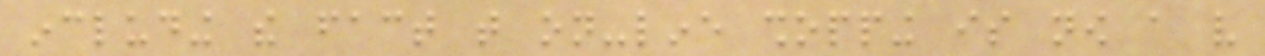including the fact that on-line shopping is now a very
